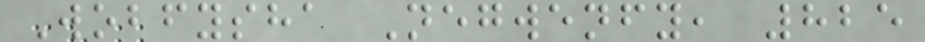Wobfysha Negwenfy, 825
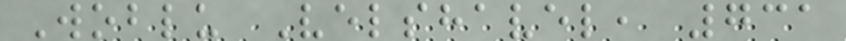Woblu Velshavel, 731
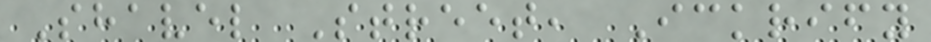Shavel Street, Ickrify
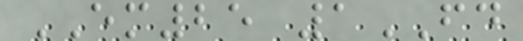EM25 1FD
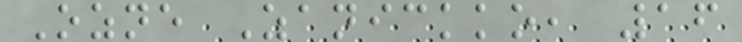Ozne Zanickko, 16
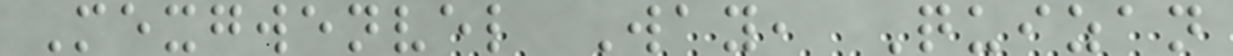Mexgwenvel Way, Quizan
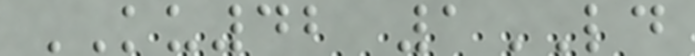KU42 1LD
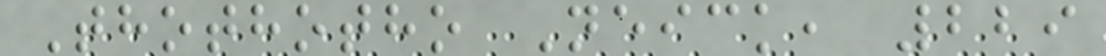Thothotho Neick, 229
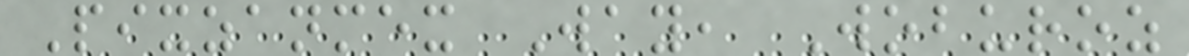Pixzanmex Way, Woburoz
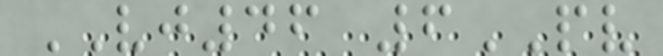VJ46 6PV
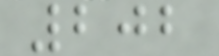202
